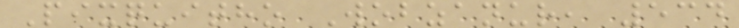Pixquitho Wobzanur, 534
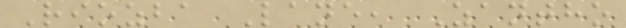Riozba Lane, Zantho
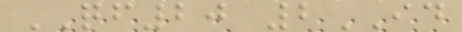QF20 2ID
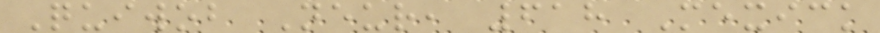Quiwob Neur, 618 Mexick
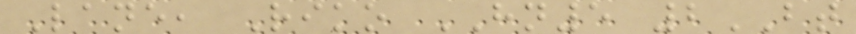Lane, Riko HN5 2BT
